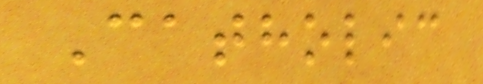Catholic
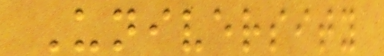University
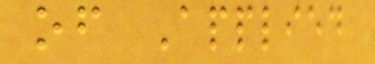of Applied
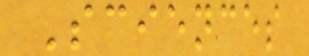Sciences
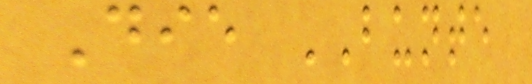Die BUNTE
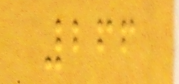266
